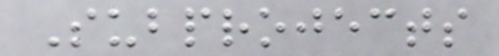Subprojects
